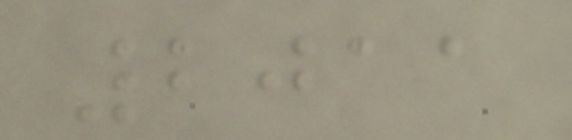2011
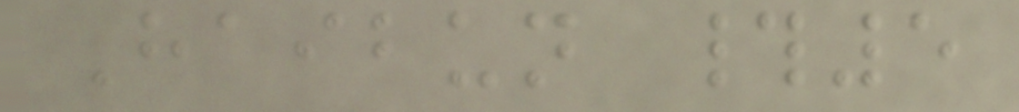Haibun #5
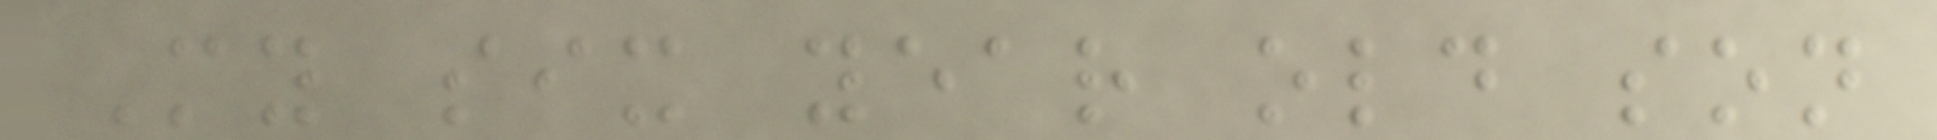My six year old son
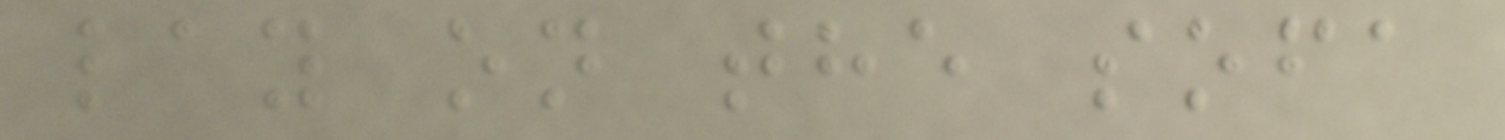lay on the sofa
